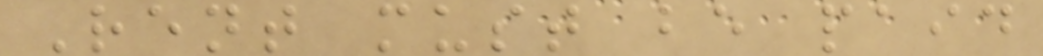Rent must be paid
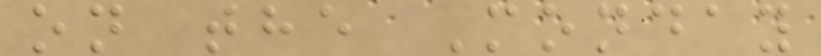on the Monday
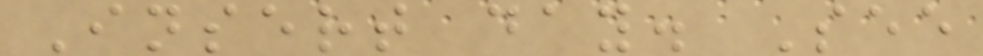Insert day. See
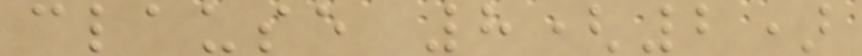clause 8(2)
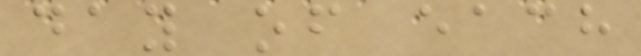day of each
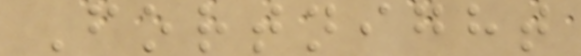Fortnight
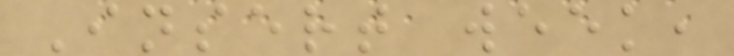Insert week,
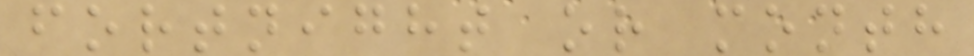fortnight or month
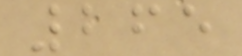265
